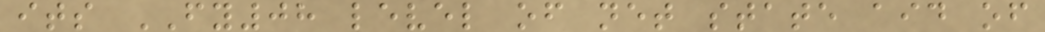its FY08 level of net state aid of
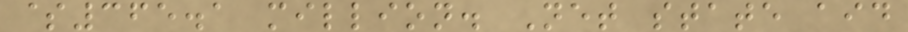$365.1 million. Net state aid
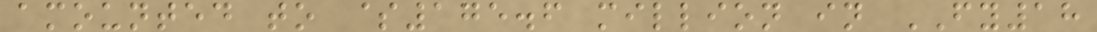amounted to $175.6 million in FY18
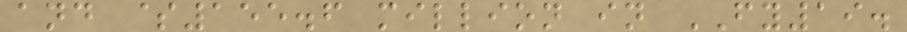and $155.6 million in FY19.
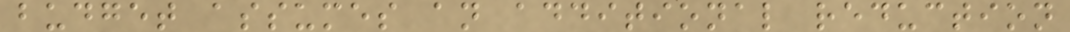budget assumes an additional reduction
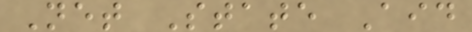Net State Aid
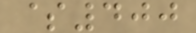$400
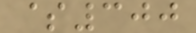$300
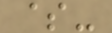$-
